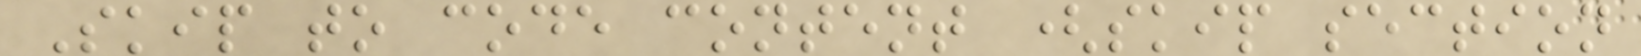Skip to code content (skip section
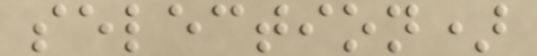selection)
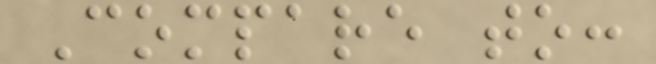Compare to:
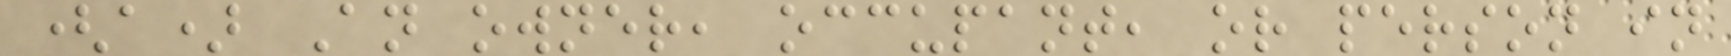(a) An owner, occupant, or person in
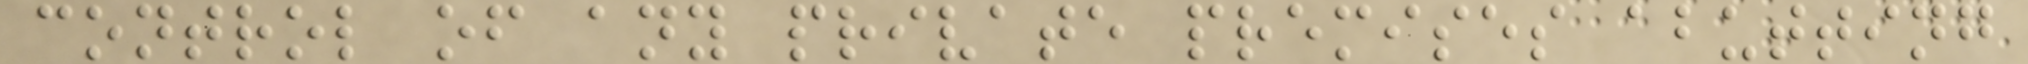control of any private premises abutting
